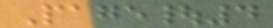Page|4
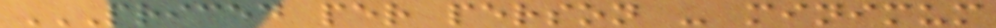PRICED PER PERSON - MINIMUM
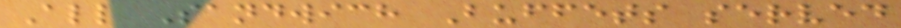All Sandwich Buffets served
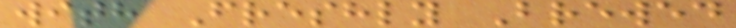with Freshly Brewed
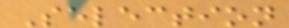Selection
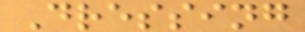Dressing
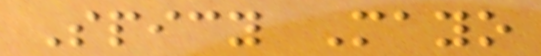Spicy Mayo
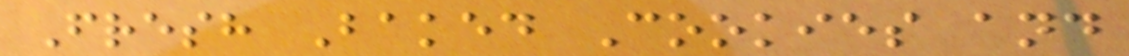Fresh Baked Cookies and
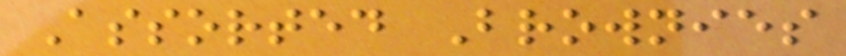Assorted Brownies
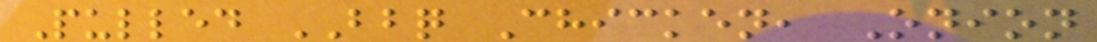Pulled BBQ Chicken, Onion
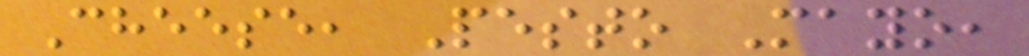Cheese, Pesto Mayo,
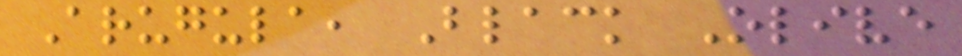Arugula, Black Olive
